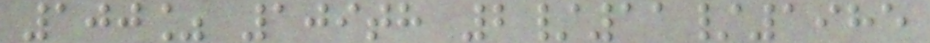100% 109th 2/11/1985
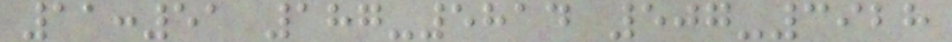11:51 187-5814 507-3928
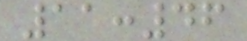11:46
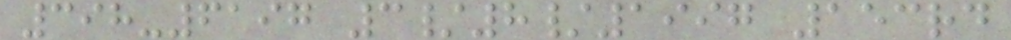398-6197 3/8/1997 153rd
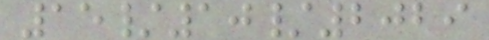15/10/2029
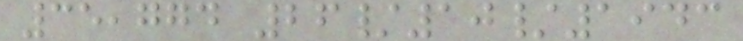35,774 26/10/1943
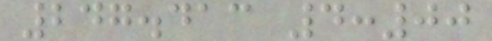247.413 4:00
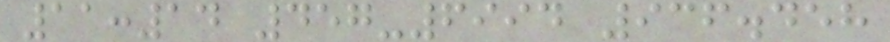11:14 457-6994 936.458
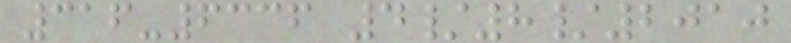316-6336 4/8/2010
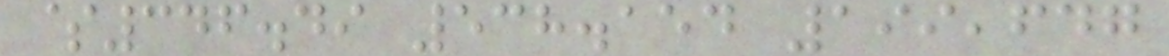$346.49 538.154 199,647
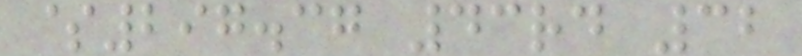$297.37 43rd 32
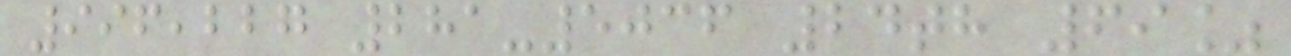996,227 281-5036 24th 69%
